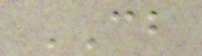CB
